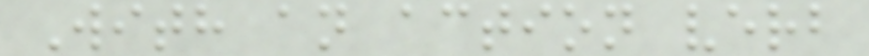With an action verb
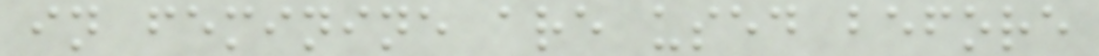in feminine are used before
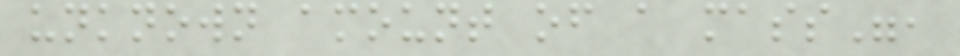unknown amount of a mass",
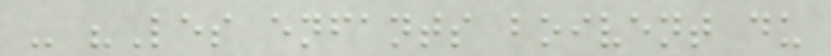- "Les enfants boivent du
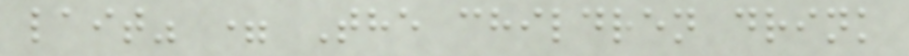lait" = The children drink
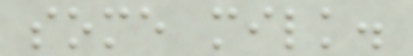some milk.
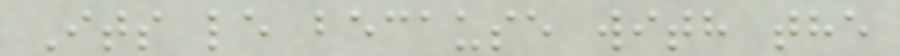Its le because with the
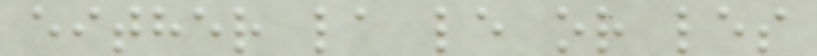either la le or les
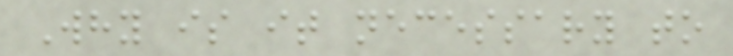Why is it necessary to
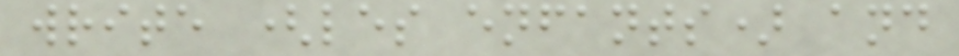write (les enfants) and
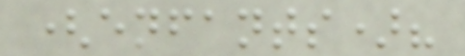(enfants)?
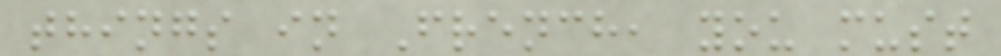things in French, you must
